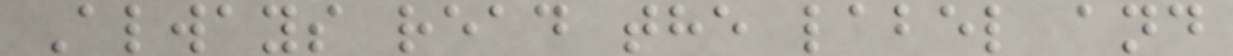Always read the label and
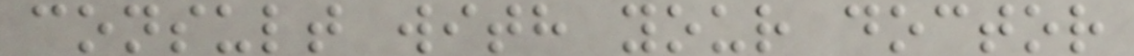consult with your doctor
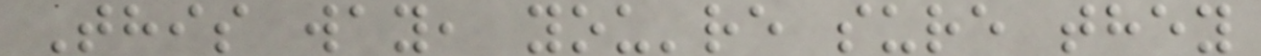This way, you're sure they
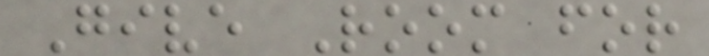Give Room for
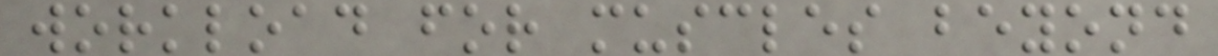workload for muscles beyond
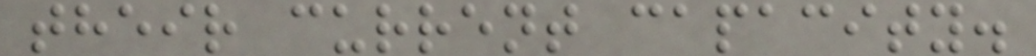their current capacity.
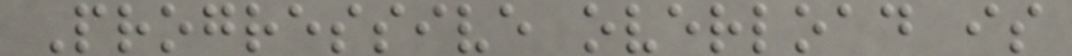Progressive overload is
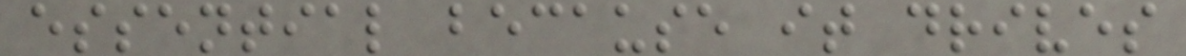essential because it drives
